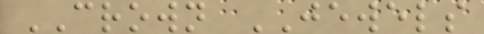CROWN JEWELS
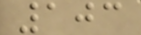103
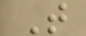T
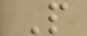P
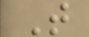T
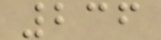236
